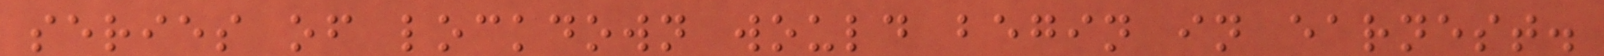series of lockdown would begin in earnest.
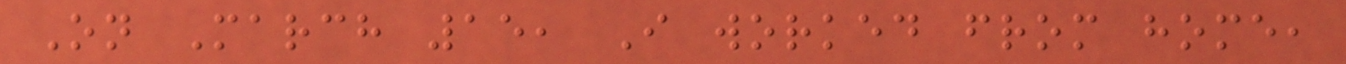On March 15, I worked from home,
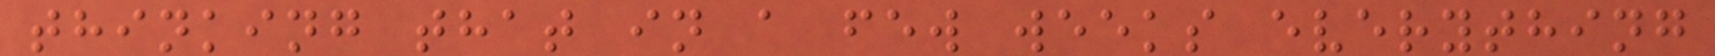thinking that in a few weeks everything
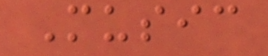Music
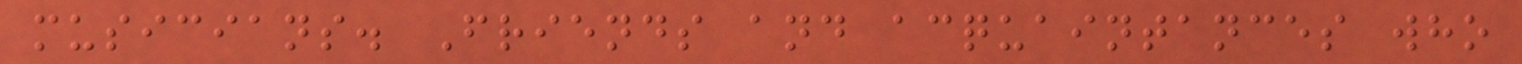musicians. Friends and acquaintances who
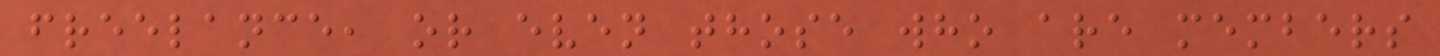freelance, or even those who are members
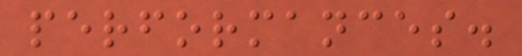performances.
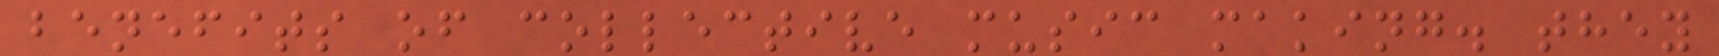benefits of collective music making. they
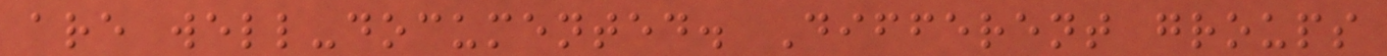are well-documented. Different groups
